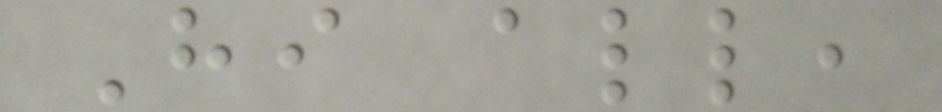Hi all,
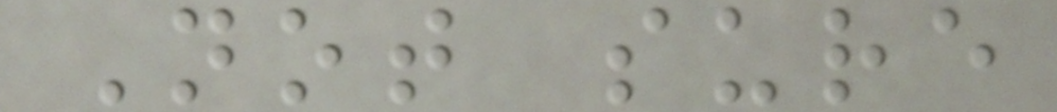Not sure
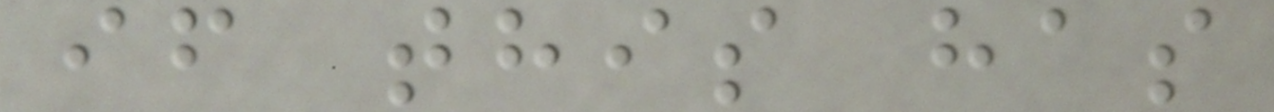if this has
